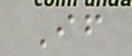If
